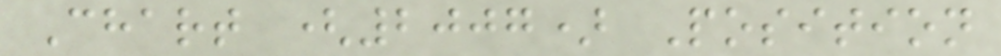Chart (2007) Position
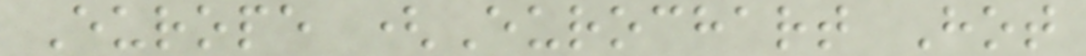Europe (Eurochart Hot
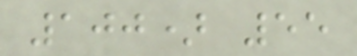100) 55
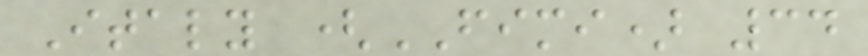Italy (FIMI) 34
